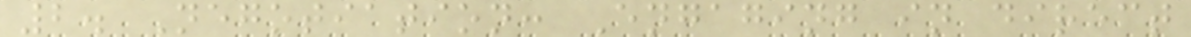2. Negotiation: Engaging in direct
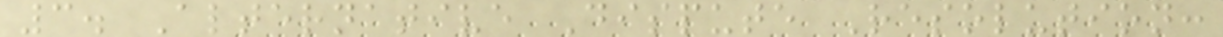3. Alternative Dispute Resolution:
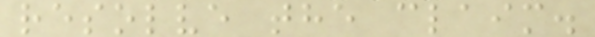resolve the claim.
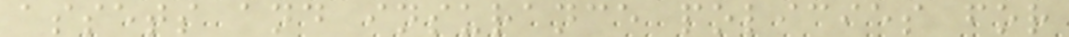assets and insurance policies for
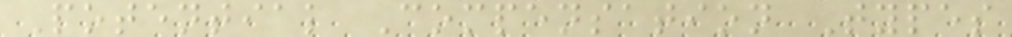Potential Compensation Types
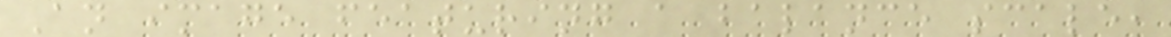An image featuring a balance scale,
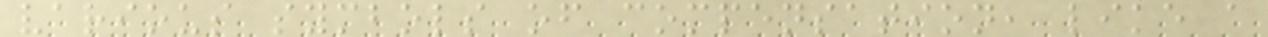various symbols of compensation, like a
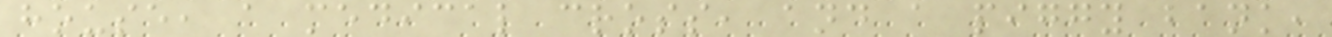house, a medical cross, and a piggy bank,
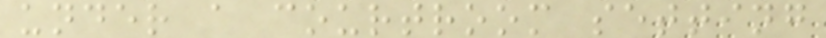under a courtroom setting
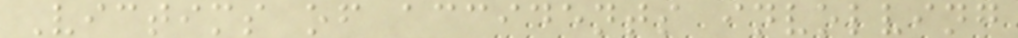Victims of accidents involving
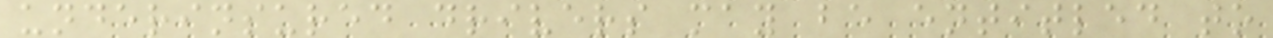underinsured drivers may be entitled to
